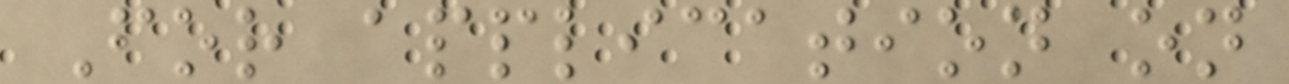For application on
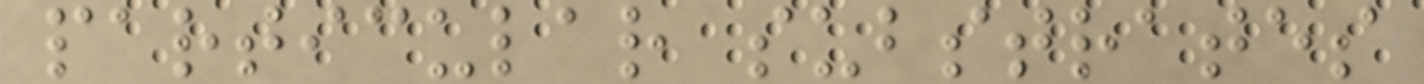particular substrates
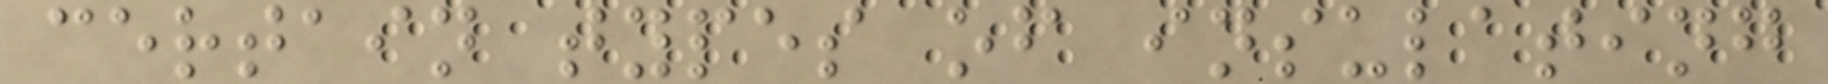certain types of insulating
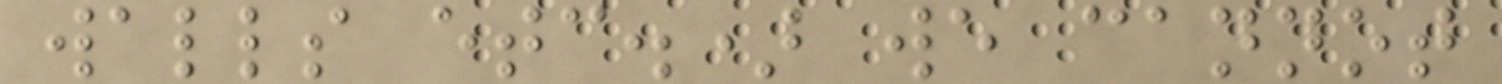walls etc.) we cannot
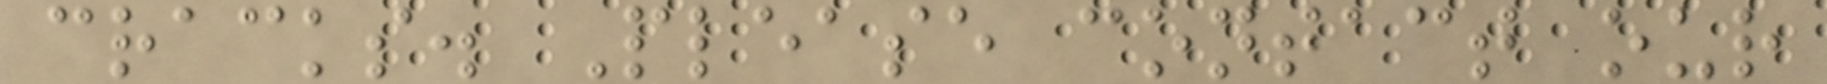cracks. Please contact our
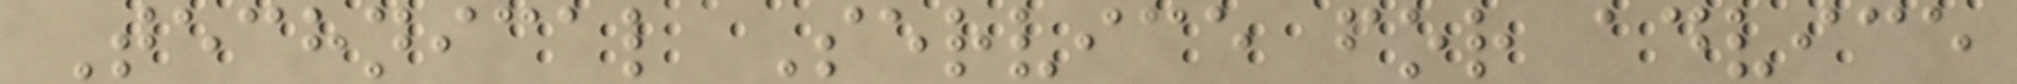Technical Service for advice
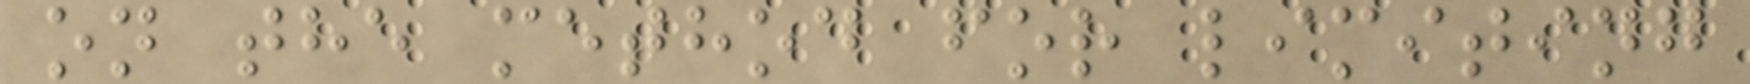on the method for limiting
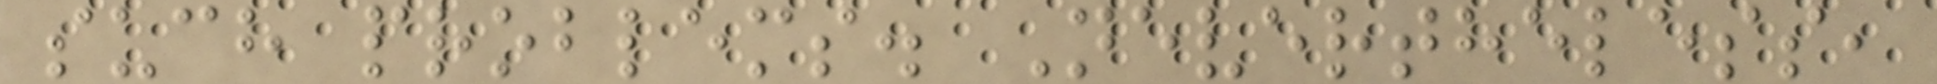such problems. Nevertheless,
